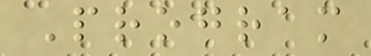Program
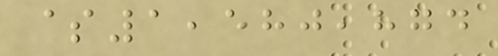$1,580,874
